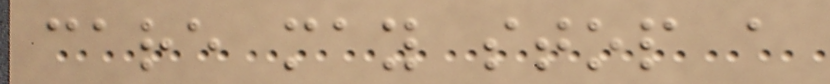care may stop a
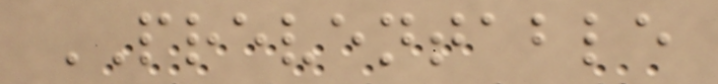PREVENTABLE
